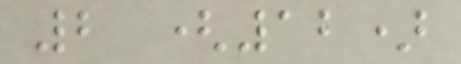2 (12)
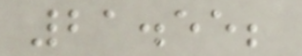21.55;
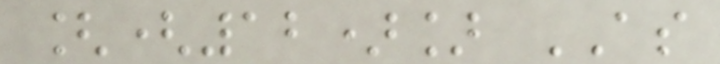[(12)] AS
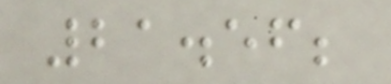21.56;
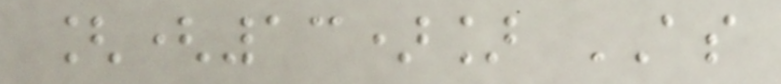[(13)] AS
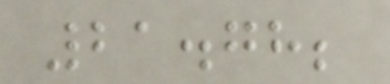21.78;
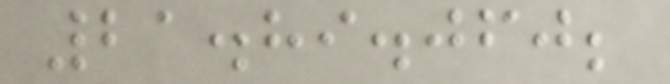21.89.060;
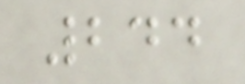244
